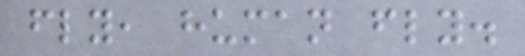fly, human fly.
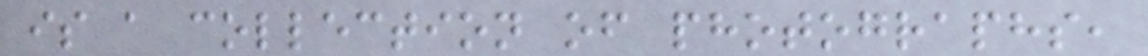is a collection of photographs,
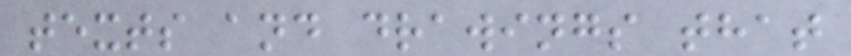texts and drawings that
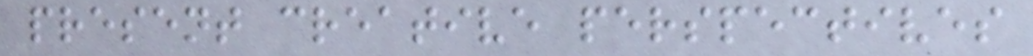present creative perspectives
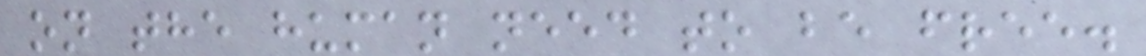on the human need to be free.
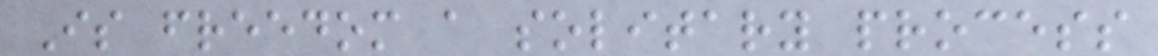Is freedom a solitary process
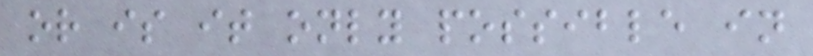or is it only possible in
